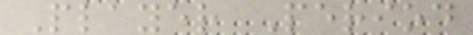Player Period
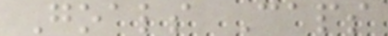Goals Caps
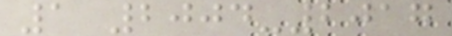1 2004-2017
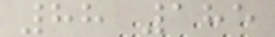88 185
